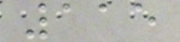115
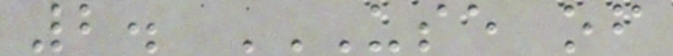2. USE OF
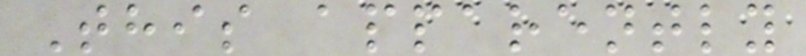This apparently
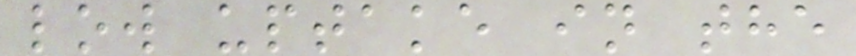low uptake in the
